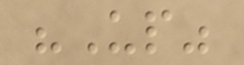"Up"
